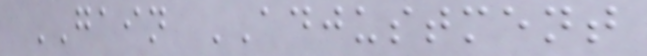GAIN ADJUSTMENT
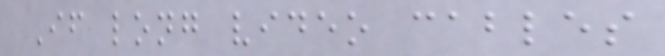If long video cables
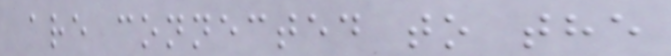are connected to the
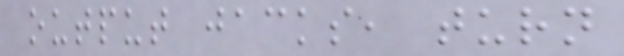output jacks, turn
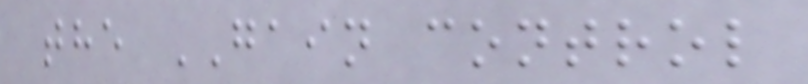the GAIN control
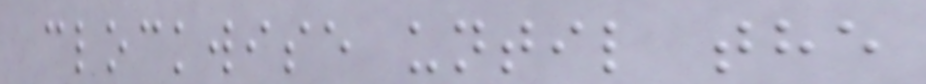clockwise until the
